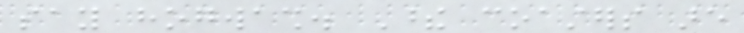say hogwash. These coasters are
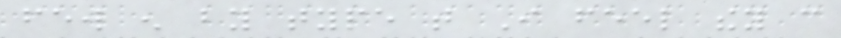few enough by type that I feel they can
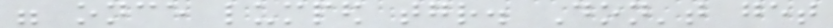were once lumped together. Don't get
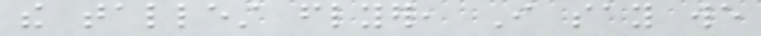the tallest flyer, I say we
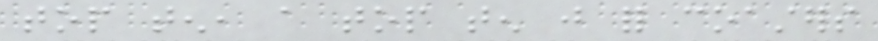top ten, a top ten just for coasters
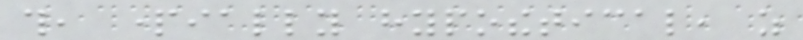this, partially hypothetical, as
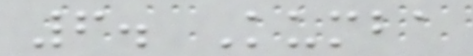6. Kumba
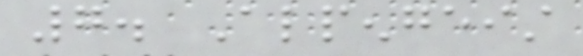7. Alpengeist
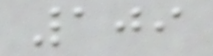109
